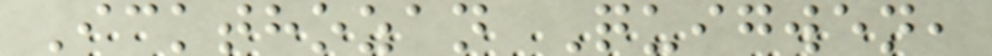Ickthozan Quigwen,
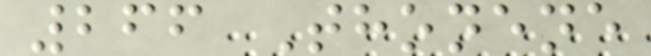266 Thonene
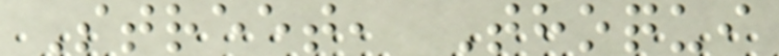Street, Thoqui
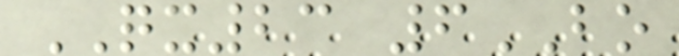QX23 6BO
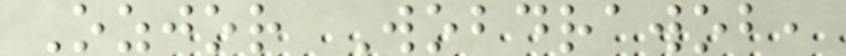Ozjor Wobdrawob,
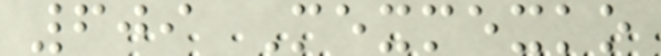609 Mexmexko
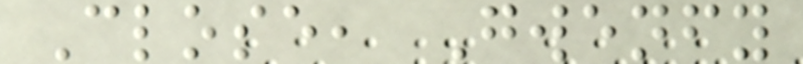Close, Gwenfy
